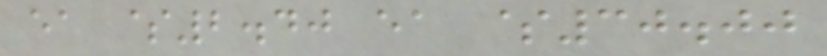ea $2.40 ea $30.00
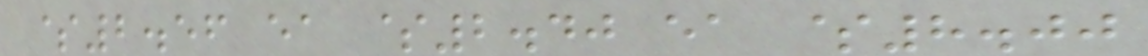$2.56 ea $2.40 ea $8.00
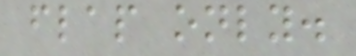flap only.
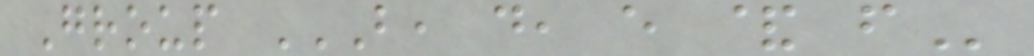Group B, D, E & F
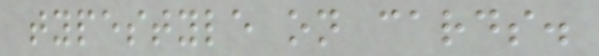typestyle on cards.
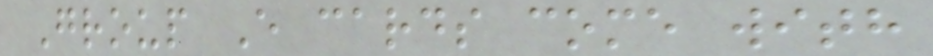Group E cards come with
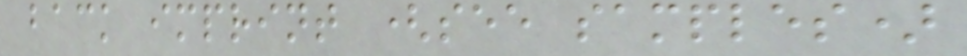back imprint (see samples)
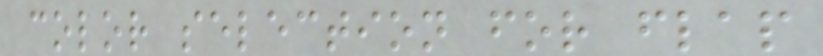color selection for flap
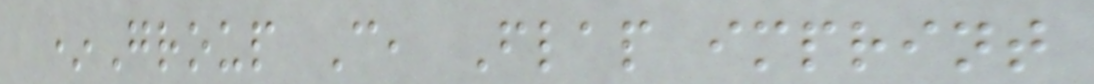*Group C, Flap imprint
